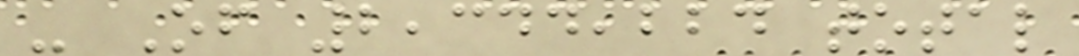- Of 2,344,224 total
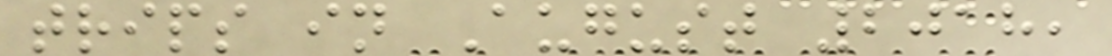trips in August 2018,
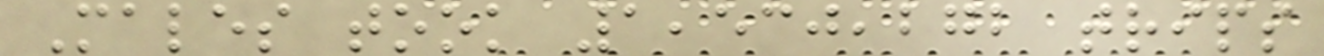Males took 1,530,272 trips
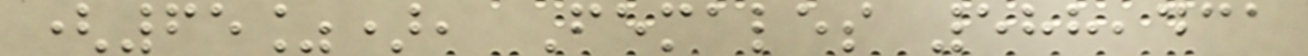(65%), Females 588,431
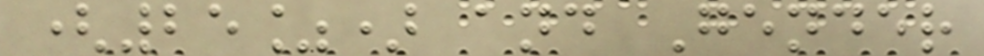(25%) and Gender
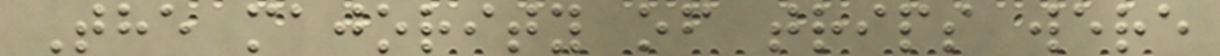The majority of trips were
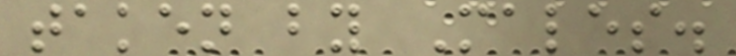taken by Males.
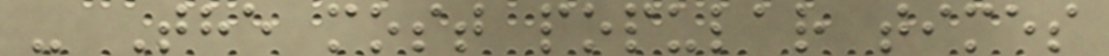- The most popular times
